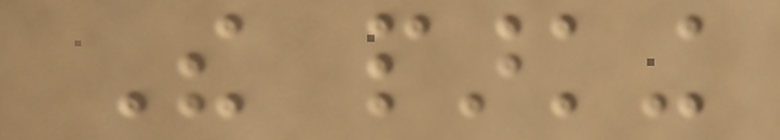The parking
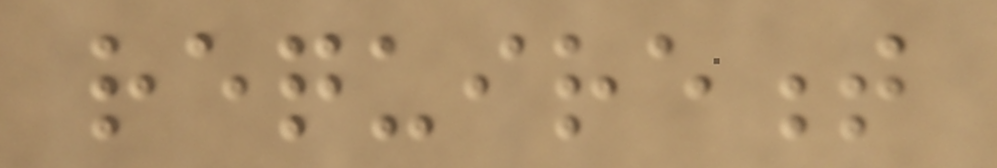requirement
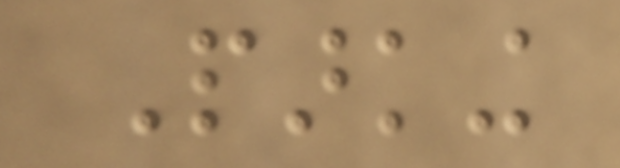Parking
